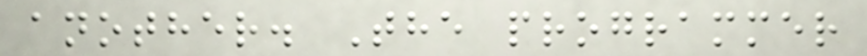another. The programmer
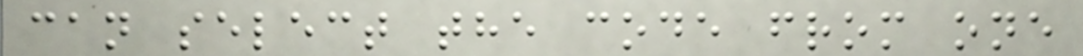can select the code from one
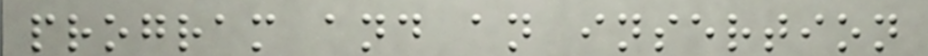program and an insertion
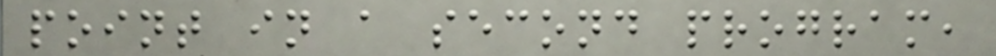point in a second program,
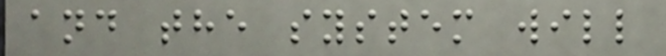and the system will
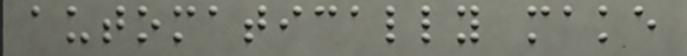automatically make
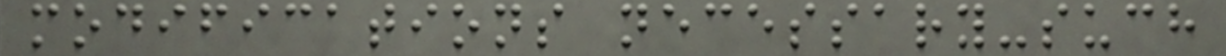modifications necessary-such
